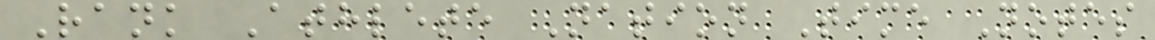Rank Athlete Nation Time Notes
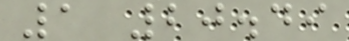1 20.49
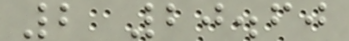2 20.60
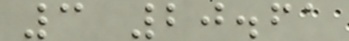3 20.61
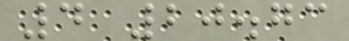4 20.73
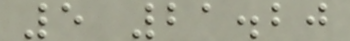5 21.20
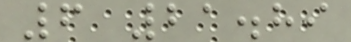6 21.89
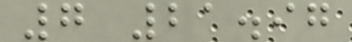7 21.97
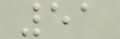51
